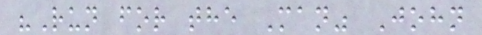"Run for the Man" John
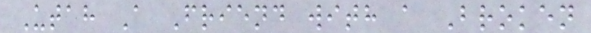Utah A Friend with a Broken
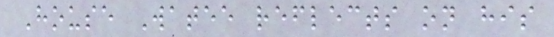House Watee reflects on his
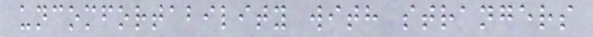uncomfortability with strangers
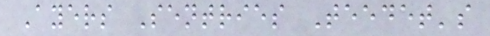Ayers Sentries Teedet's
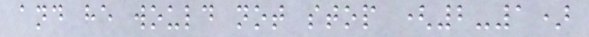and he would not stop (2-1)
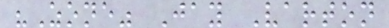"Zone" Jay Varton
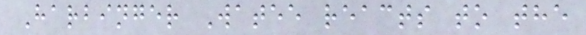Harbinger Watee reacts to the
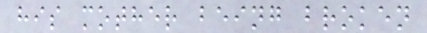his mother being broken
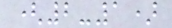(2-1)
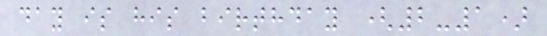day is his birthday (2-1)
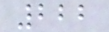222
